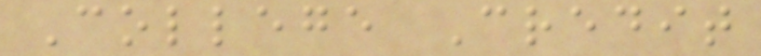College Credit
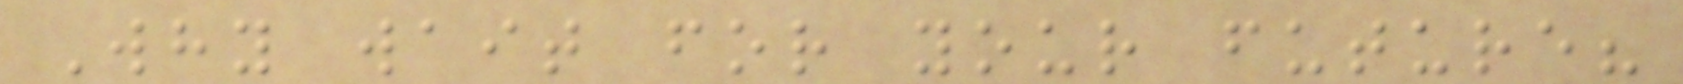Why wait for your future?
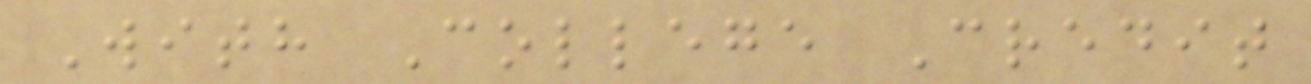With College Credit
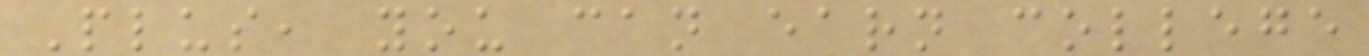Plus, you can earn college
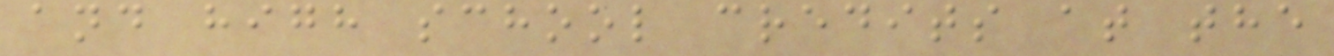and high school credits at the
